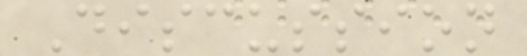Discussion
